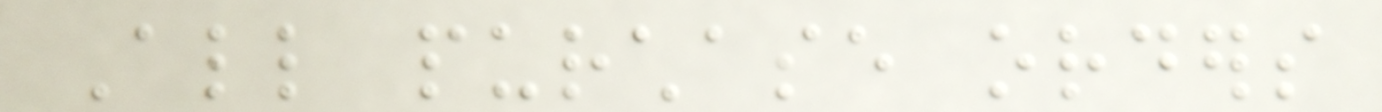All purchase orders
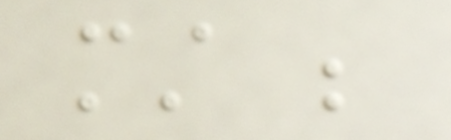must be
